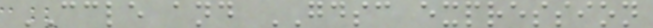CCLE and GDSC expression
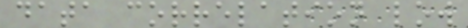data correlation low
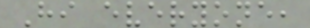Hi everyone,
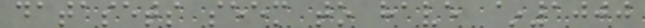datasets seem to have ~1000
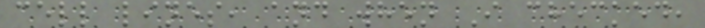cell lines, and when I checked,
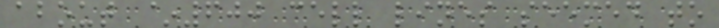about ~600 cell lines seemed to
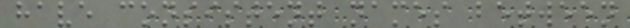have consistent names between
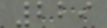229
